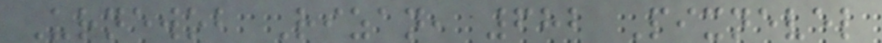Urnewob Rizan, 682 Pixnevel
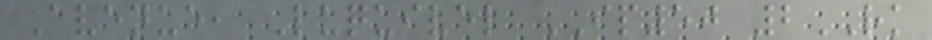Avenue, Luquivel IP50 2RK
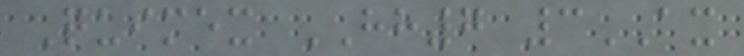Quimex HH7 3AX
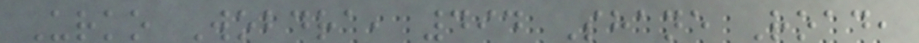Urko Wobdra, 494 Shane Road,
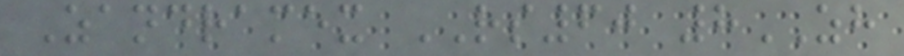Zandramex RS60 8ZH
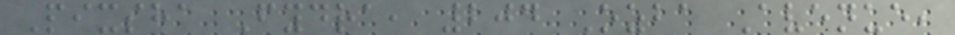Pixsha Fydra, 204 Ozba Avenue,
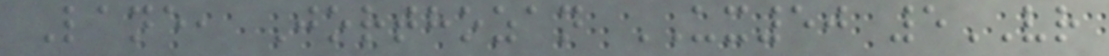Lane, Jorthozan UX50 5VR
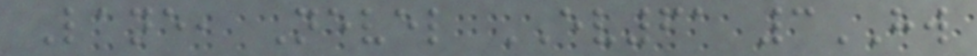Lane, Nevel EV61 3HW
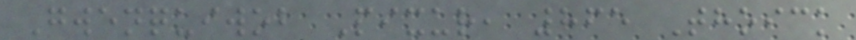Gwenquiwob Pixur, 865 Thoick
